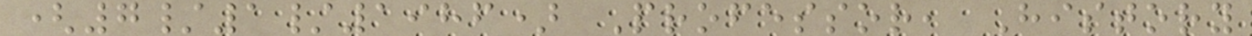(7/1/1986) Professor, History
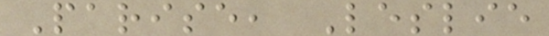Parise, Leslie
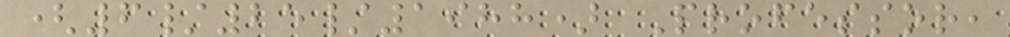(6/25/1988) Professor,
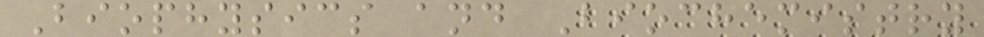Biophysics and Biochemistry
